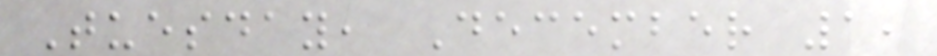Tuesday, December 1,
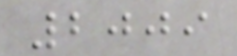2009
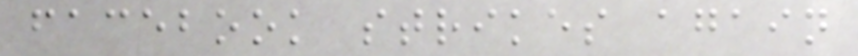facebook strikes again
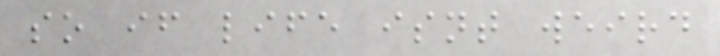so if life isnt weird
